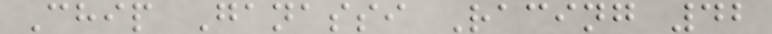Chip Ganassi Racing 42
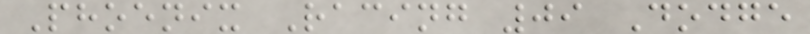Phoenix Racing 09 Dodge
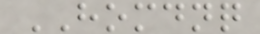HOMDNQ
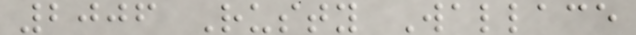2006 Rusty Wallace
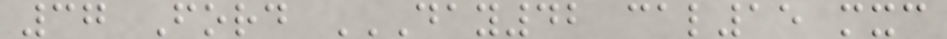37 Ford DAY42 CAL15 MXC
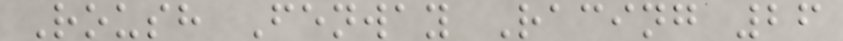Roush Fenway Racing 26
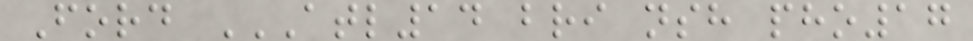Ford ATL14 BRI NSH PHO17
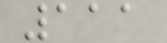111
